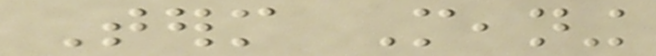Term Meaning
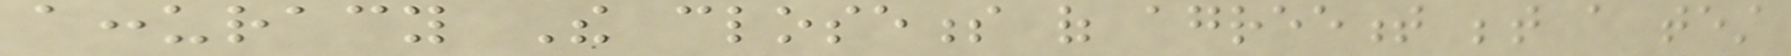accuracy The closeness of agreement between a test
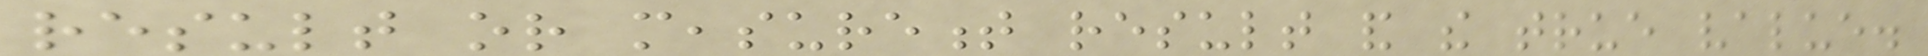result or measurement result and the true value.
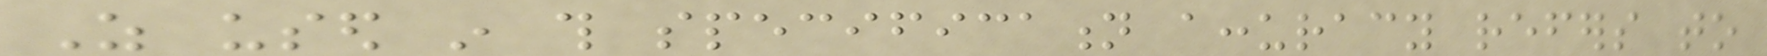As used in this specification accuracy refers to
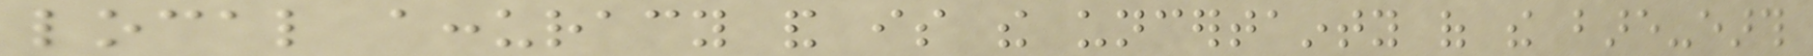local accuracy and is the uncertainty of the bare-earth
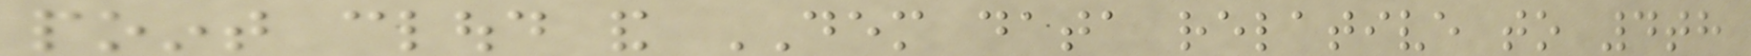point cloud and DEM data relative to 4th
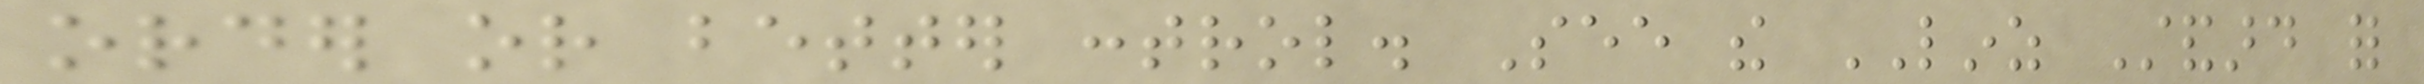order or better control. See the LINZ Standard for
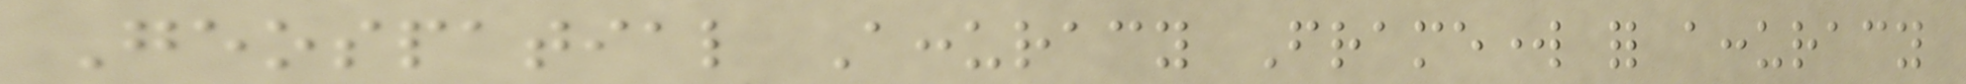Geospatial Accuracy Framework for accuracy
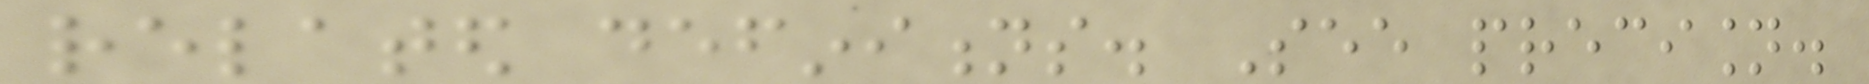related definitions. See precision.
